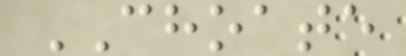CHOATE
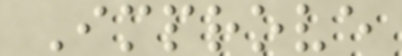Improve
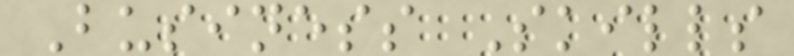Business Skills
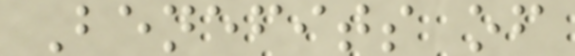Benefits of
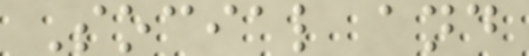Social and
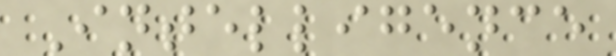Intelligence
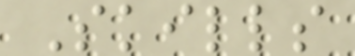Skills
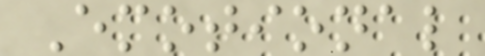Emotional
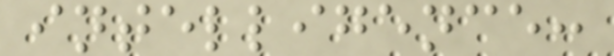intelligence:
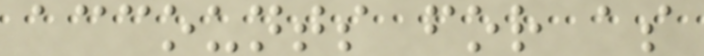accounts for as
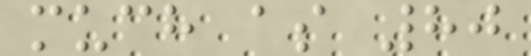much as 80
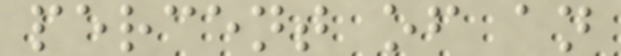percent of an
